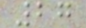27
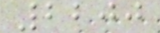2200
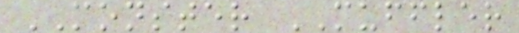MONSTER MUFFLER
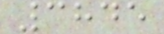3845
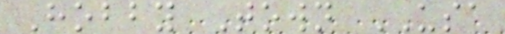Hobby Town USA
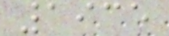1935
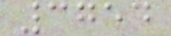3754
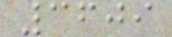3609
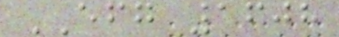EFG 1608
